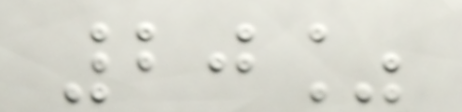20%
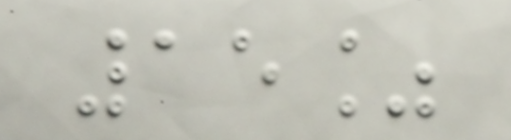15%
